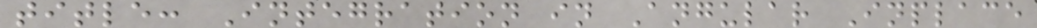title: Integration in Angular Inplace
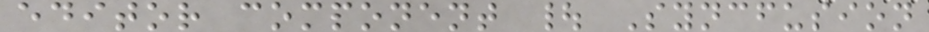editor component | Syncfusion
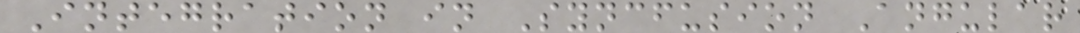Integration in Syncfusion Angular
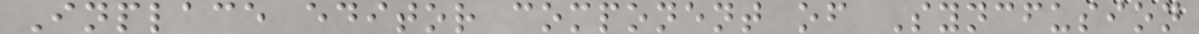Inplace editor component of Syncfusion
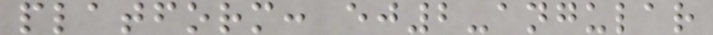platform: ej2-angular
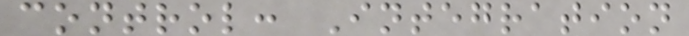control: Integration
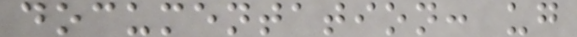documentation: ug
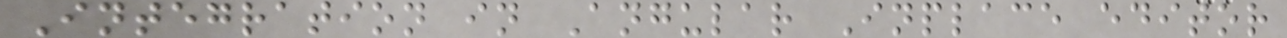Integration in Angular Inplace editor
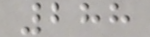288
